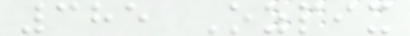385 Ozpix
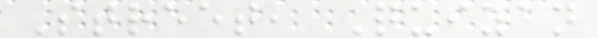Street, Quizan
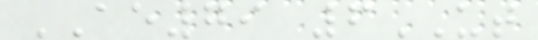AE79 6UT
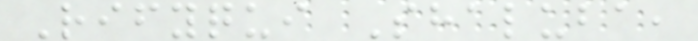Rifyqui Shaluba,
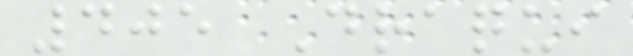405 Draqui
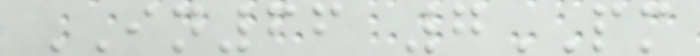IN66 7PM
